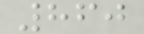860
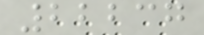22237
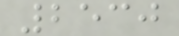2530
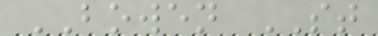BOWEN ST
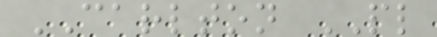CARLTON PL
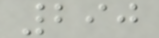290
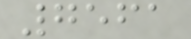7561
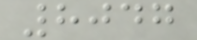8047
